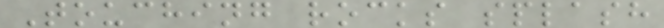Touching rocks splash
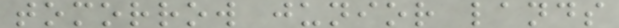tomorrow junior lands
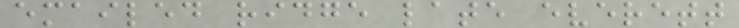emailed ridge late everett
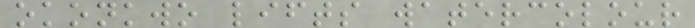okonkwo lifts watercolour
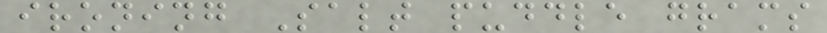ironing Salt puddle grams
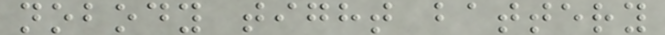nobody tight battery
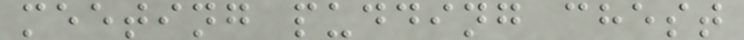meeting pudding chest
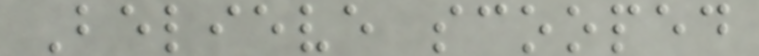Believe scooped
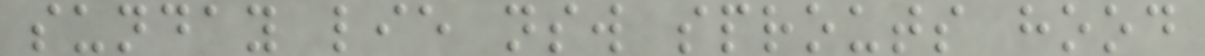sunday lie nsw sprouts hood
